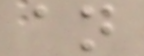an
